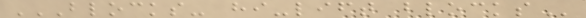BLOCKS- HI-LIFT BLOCKS
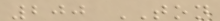200 TON
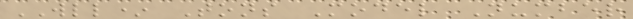WLL* Tons Model Number
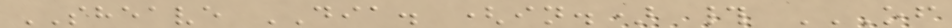SHEAVE DIA. (in.) # OF
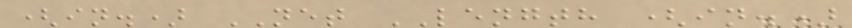(in.) NET LENGTH (in.)
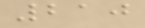210
